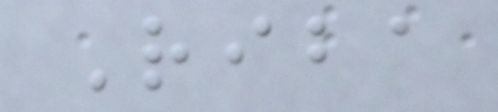Riba
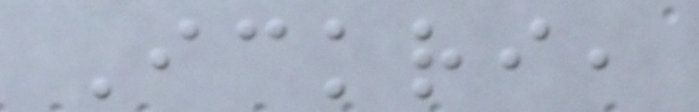Ickri,
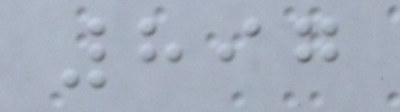897
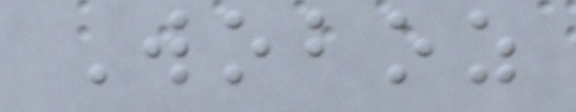Woboz
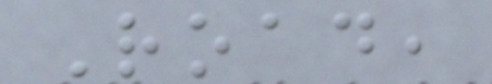Road,
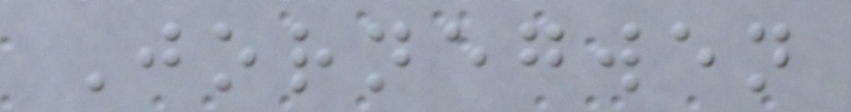Jornegwen
